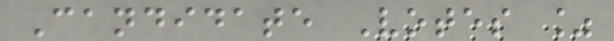Candidate Votes %
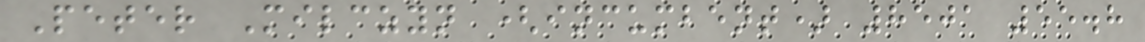Peter Milczyn (incumbent) 8501 55.8
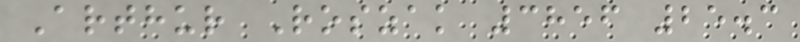Arthur Roszak 3856 25.3
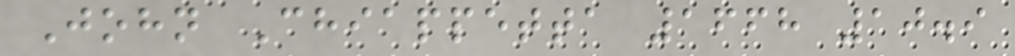John Chiappetta 1668 10.9
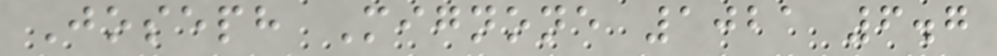Joseph Mignone 1021 6.7
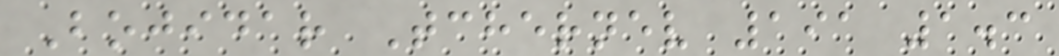Bojidar Tchernev 191 1.3
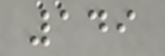149
